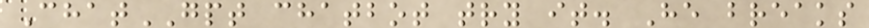ChatGPT chatbot try it. He breaks
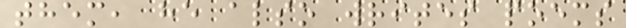them, he also writes poems
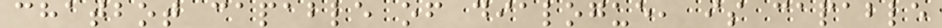chatbot capable of dialogue, is capable
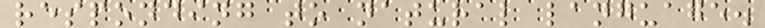responding to natural language.
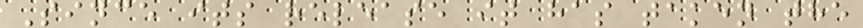Since its release it has taken the
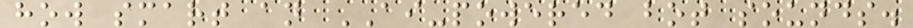how smart an AI-powered bot sounds.
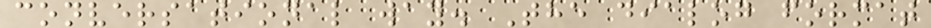conversational way. The dialog format
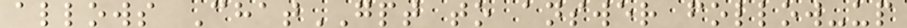allows ChatGPT to answer follow-up
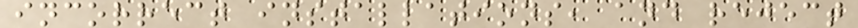incorrect installations, and reject
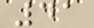41
